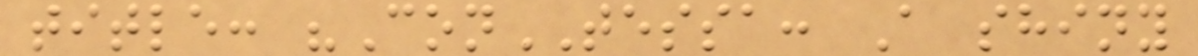title: "ConTESSA: A shiny
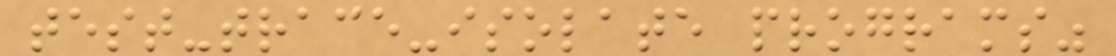test-trace-isolate programs"
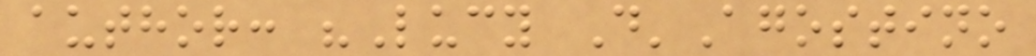author: "Lucy D'Agostino
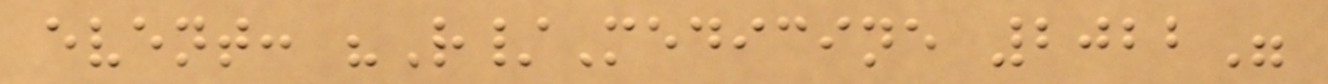event: "R/Medicine 2022"
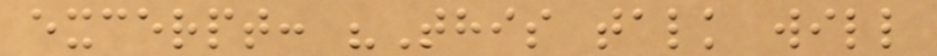excerpt: "This talk will
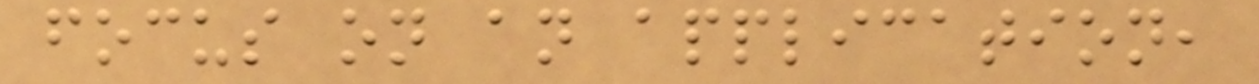focus on an application,
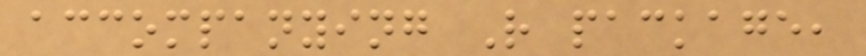accompanying R package,
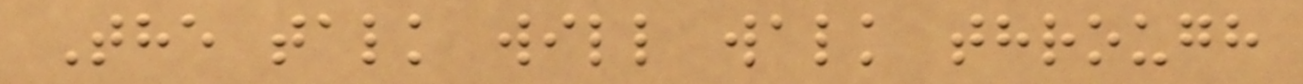The talk will walk through
